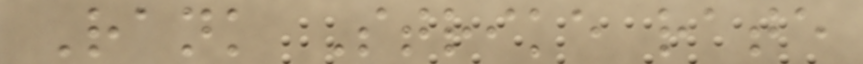Rank Strike rate
